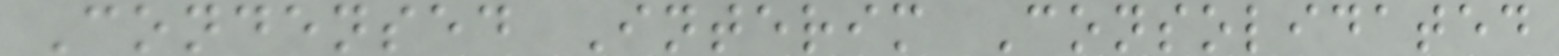Condensed Interim Consolidated
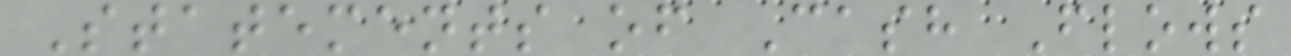Statements of Cash Flows
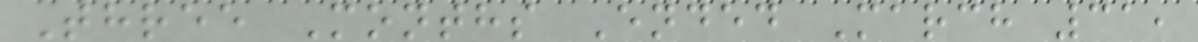Three Months Ended March 31,
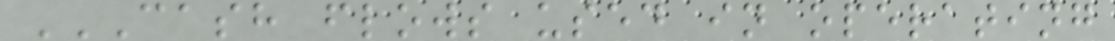CASH FLOWS USED IN OPERATING
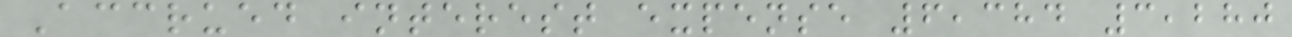Accrued interest expense 6,384 3,280
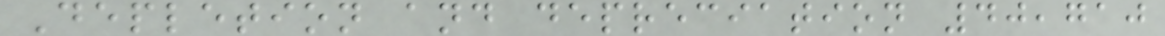Depletion and depreciation 40,710
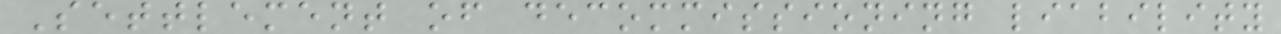Settlement of decommissioning liability
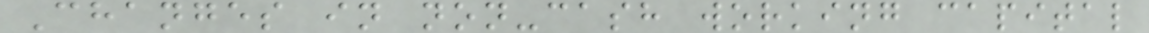Changes in non-cash working capital
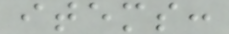items:
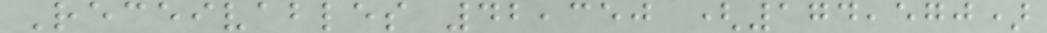Receivables 42,350 (174,570)
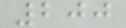200
